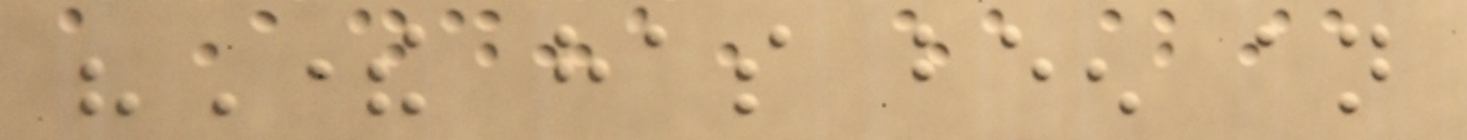"There has been an
